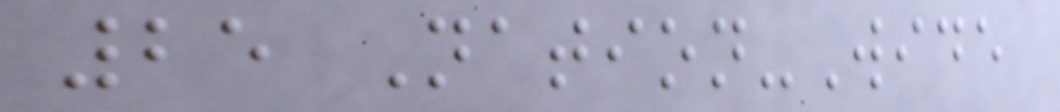25 Nation-Wide
